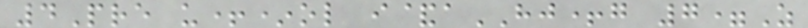4Pre u+*ol i&aHJ+g 7=Z
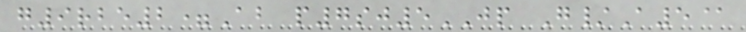g9rbe2=Ab p7sj5JP G/A5@
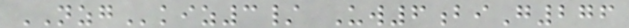NZGkiz3/ Uw6biG276
